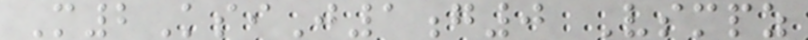M2KsiJ1g0 Vsmpz
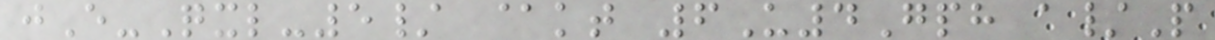jE-Qxl-5/ @kt 6U4Gph a/P
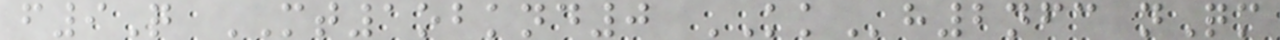f9Q MT1obknd0 KKh2nfc nQm
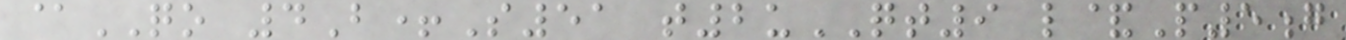@QO 4B+S51 t2uQT9 l&P5g
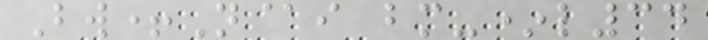Bw+N@i bm-*l34
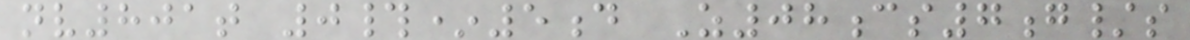nv801t 0#*5d Z08cs7g/s
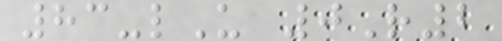83-lU 0R2
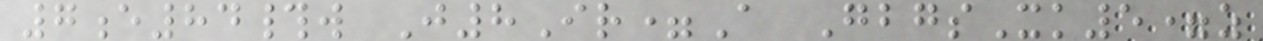7e84#w J8Ir=A GbgsXk5=z
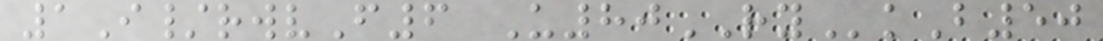1I/rwvF6 U80RYkB50
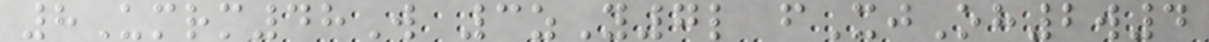8Umrm48W 3zY7l fXjOh2w4
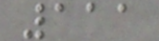111
